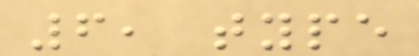6, type
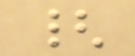{
